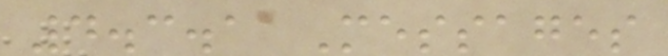4.3.1 Messages
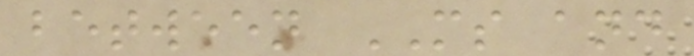between MS and
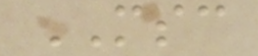MSC
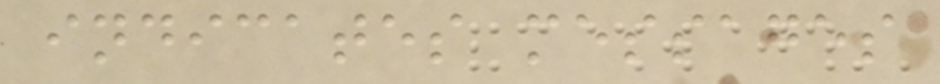indicates messages
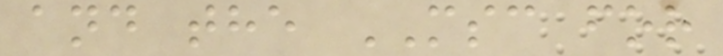and the MSC for
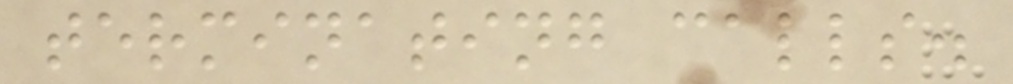terminating calls.
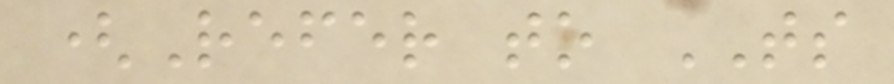(Refer to TS
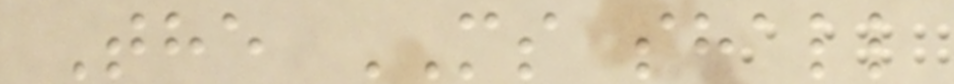The MS shall
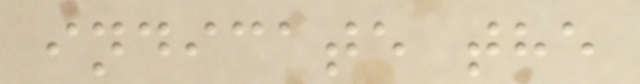indicate the
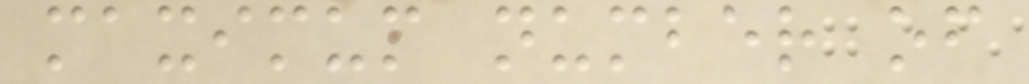maximum number of
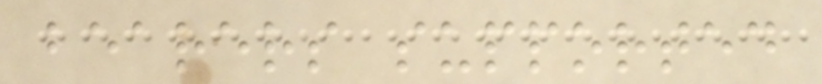bearers supported
